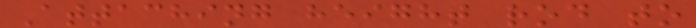Attaching height rod to
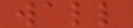wall
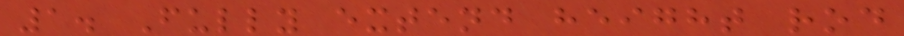1. Fully extend height rod
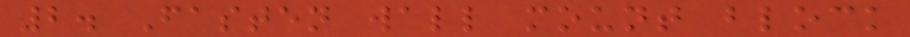2. Fasten wall mount block
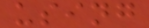using
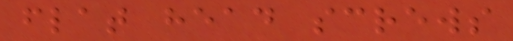flat head screws
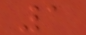1
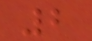2
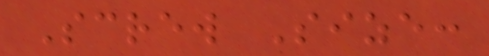Screw Size:
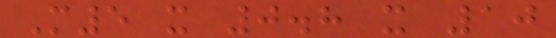M5 x 0.8 x 10
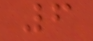6
